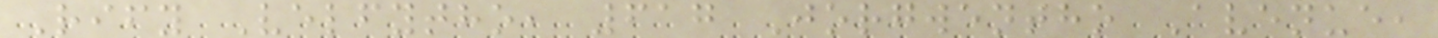Rify Velfytho, 617 Jorgwentho Avenue,
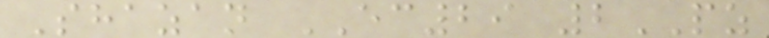Shazan EC29 2PZ
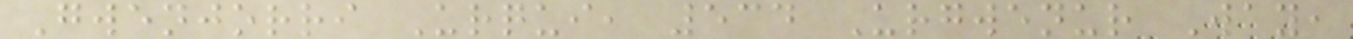Gwenjorri Urqui, 534 Urgwenur Way,
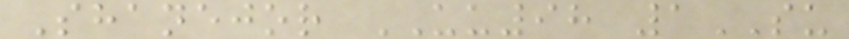Shanejor UU98 1SU
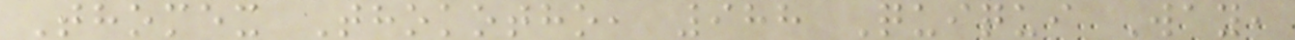Thomex Thokotho, 988 Quiqui Way,
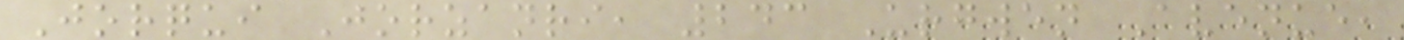Jorqui Jorzanri, 243 Urgwen Avenue,
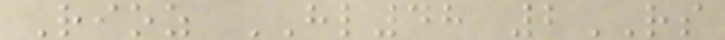Rioz HL48 2RS
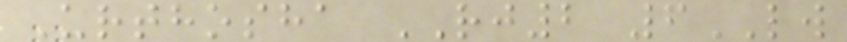Urthosha RJ2 6LW
